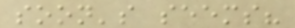soon's seems?
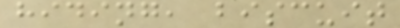hiding, biscuit
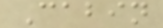Cabin
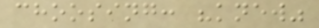choosing: "knew"
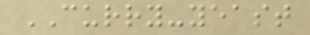CURRY-yeast
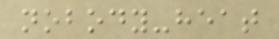nobody-heat
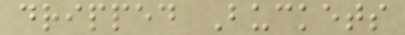dripped Buckets
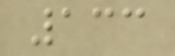133
